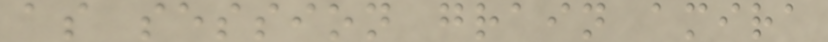as session grain amira
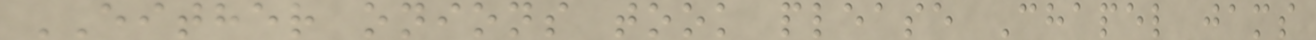EITHER onions took please Chapel jams
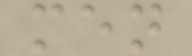men
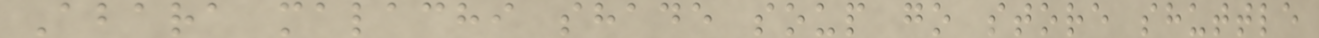Abara malachi shade soup go store shuttle
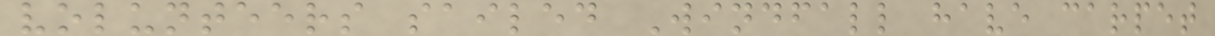volunteers sailed Windfall have carpet
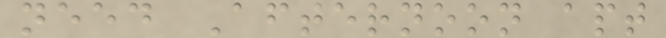need Afternoon apt
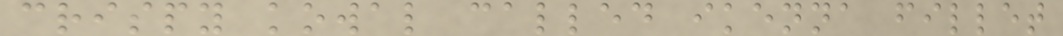crispy kowal called ikenna fillet
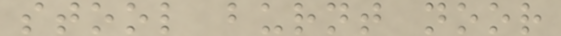stool burnt noor
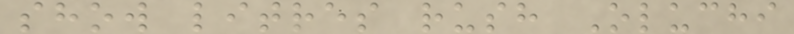show litres rush Oluchi
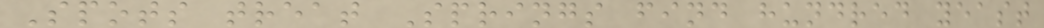Spots treat Springs find hundred yeast
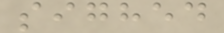sighed
